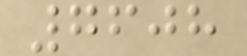7608
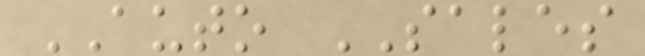AUTO SALES
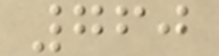760
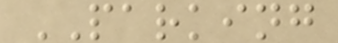PARKING
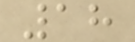18
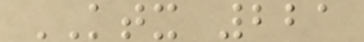KTX 221
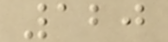120
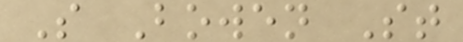S Bowen St
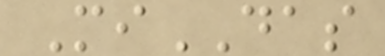MiDAS
